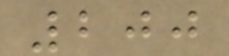200
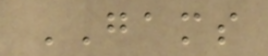GAMS
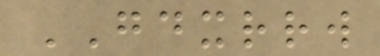GDXRRW
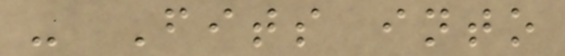- Fits into
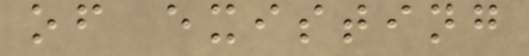of existing
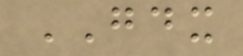GDX
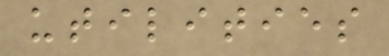utilities
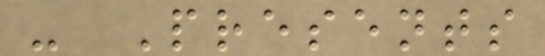- Presents
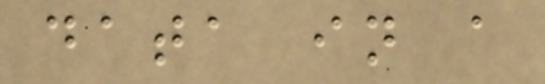data in a
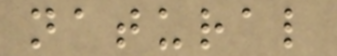natural
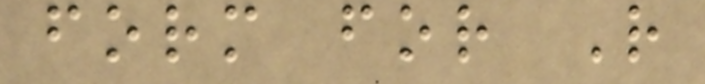form for R
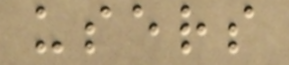users
